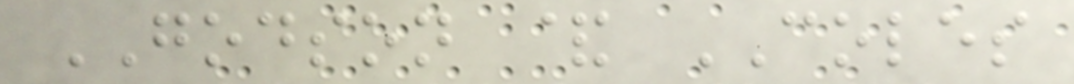GODSON & COLES
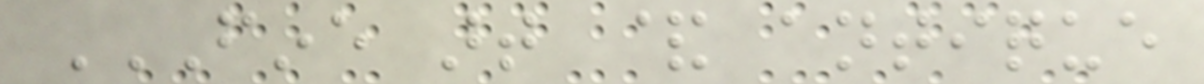FINE ART & ANTIQUE
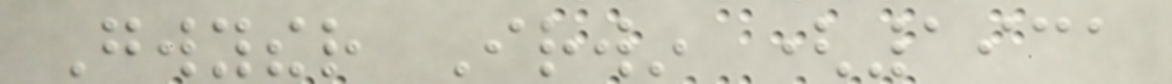Gwyther Irwin (1931
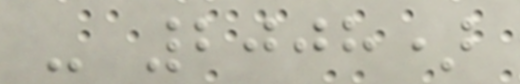- 2008)
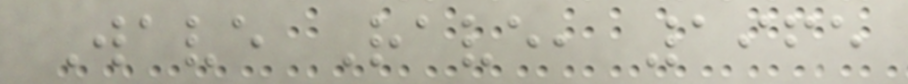Wave Rave, 1965
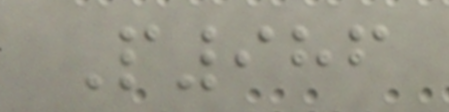P986
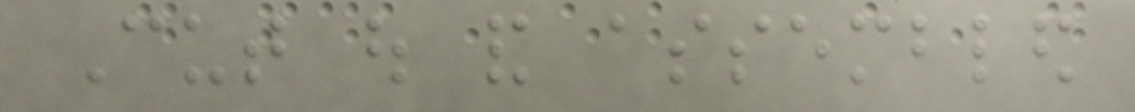Cut out and assembled
